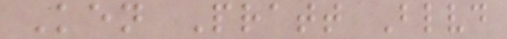Ken Pratt Blvd
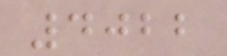4022
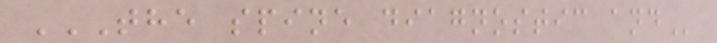THE SPINE DIAGNOSTIC AND
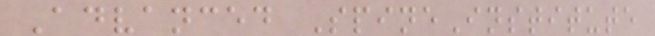Advanced SpineInstitute
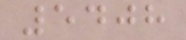5408
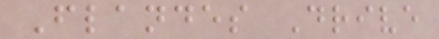Flandes Drive
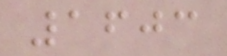1603
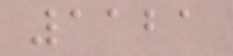1121
